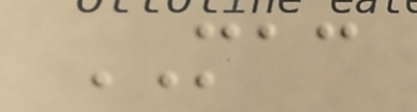MAC
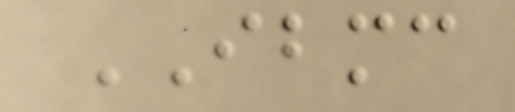IBMC
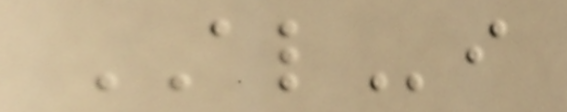ALi
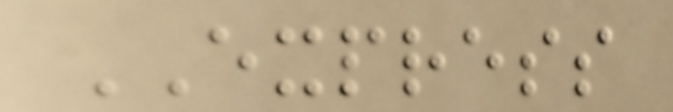EXPRESS
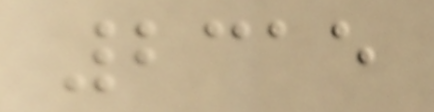2315
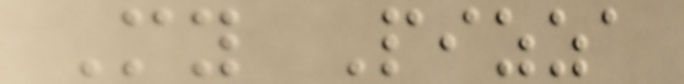My Pizza
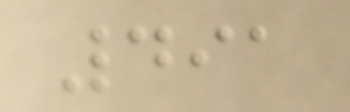491
